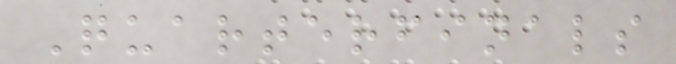Quarterfinals
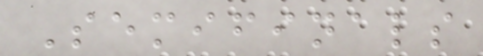Semifinals
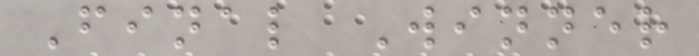Final Winner
